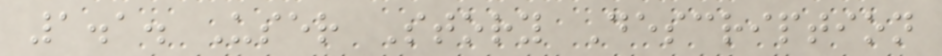1.1. User Story Description
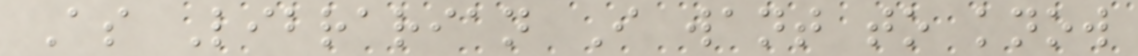As Librarian I want to know
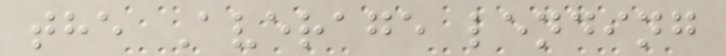the Average lending
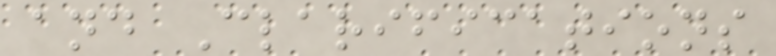and Clarifications
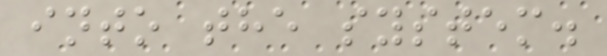into the system.
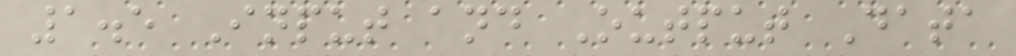1.5 Input and Output Data
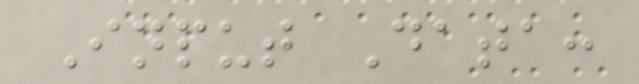Input Data:
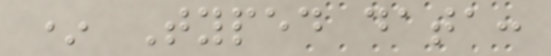* Typed data:
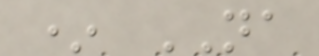* NA
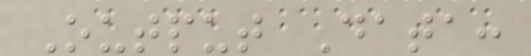Output Data:
